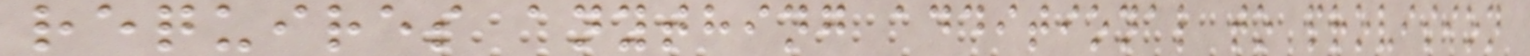requires anything additional to provision
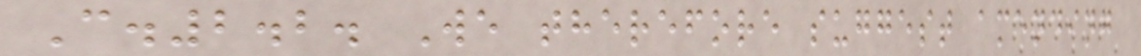C.2.2. We therefore suggest amending
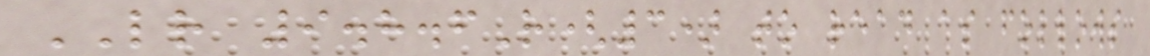LR 9.8.6R(3) to read as follows
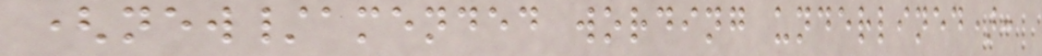(new/amended wording underlined):
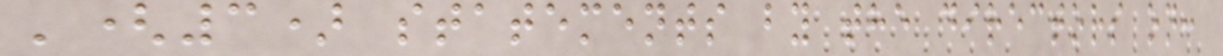'(3) statements by the directors on:
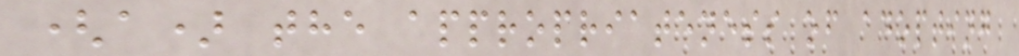(a) the appropriateness of adopting
